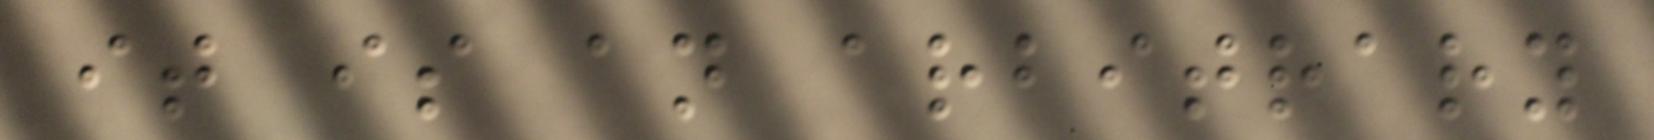it is an arbitrary
